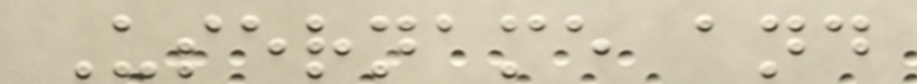Username and
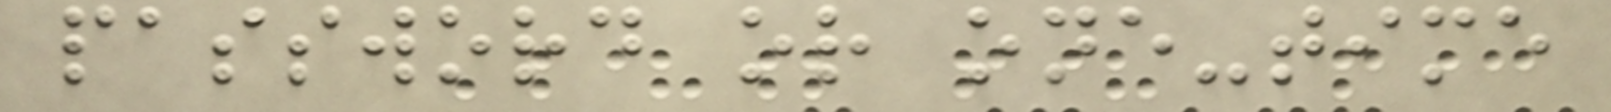password or one-time
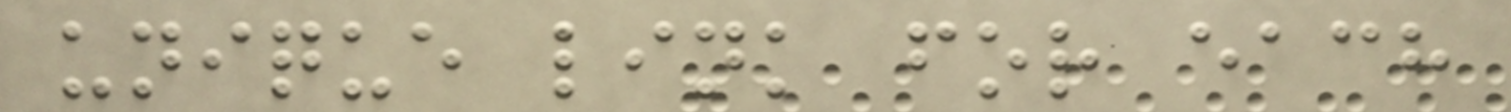unique link for each
